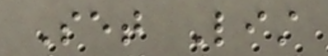Set List
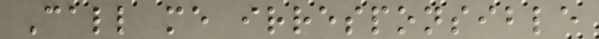Call me irresponsible
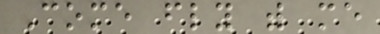Come fly with me
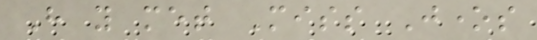Have you met Miss Jones
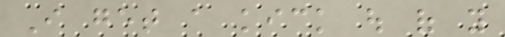I get a kick out of you
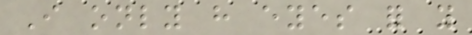I only have eyes for you
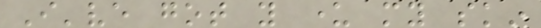I've got you under my skin
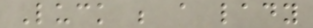Luck be a lady
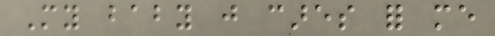My baby just cares for me
